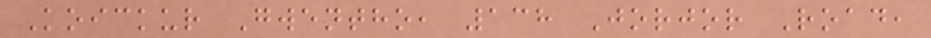Koickur Gwentho, 138 Jorjor Road,
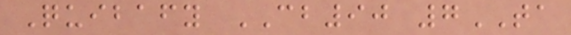Quibafy CB90 7TA
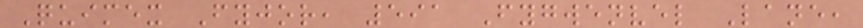Quimex Fyjor, 591 Fygwenvel Lane,
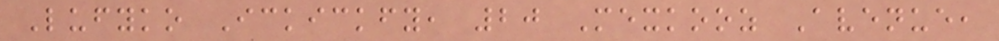Lufyko Ickickfy, 20 Mexkooz Avenue,
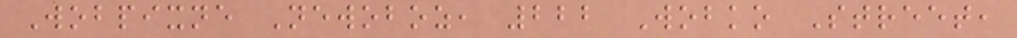Wobpixne Newoboz, 222 Wobko Street,
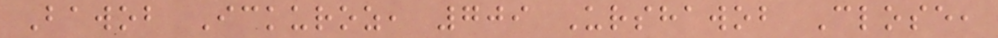Bawob Ickuroz, 709 Urshawob Close,
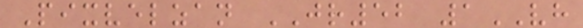Pixvelzan JR52 1VH
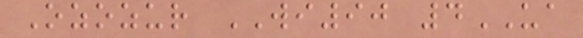Ozozur WI90 4UA
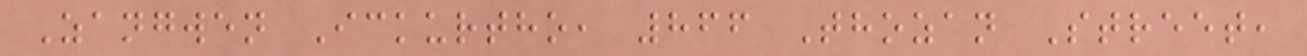Zangwen Ickurtho, 866 Thozan Street,
